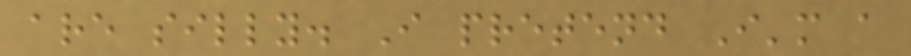are silly. I pretend I'm a
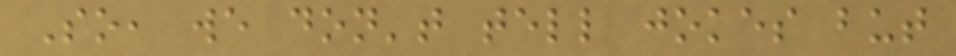So, we don't tell jokes but
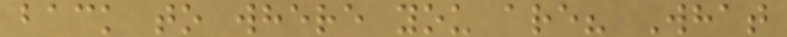back to where you are? What
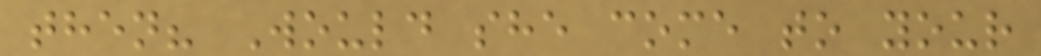then? Would she come to your
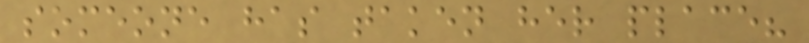someone has taken her place?
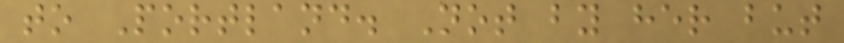to Portland. Not by her but
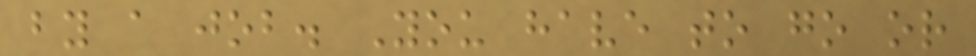by a job. You have to go or
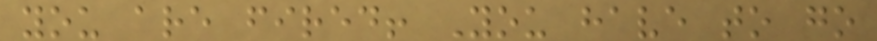you are fired! You have to go
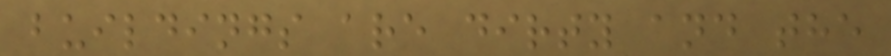buildings are dirty and the
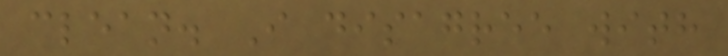clean. I disagree with
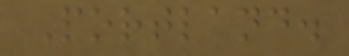Portland.
